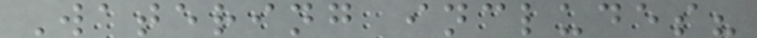Watering includes?
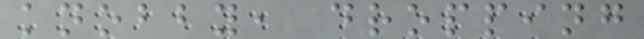knobby, dropping
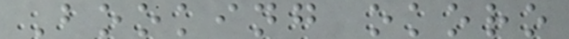Booking okoro
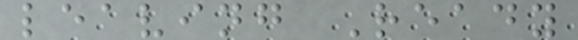leaving Ready
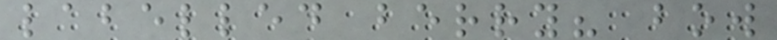labelled berry? bow
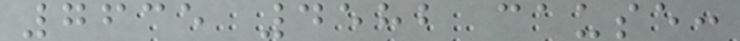7635 4582 cause:
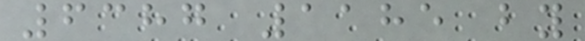6387 1185 by
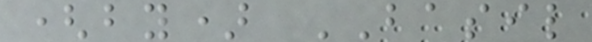(by) BASIL
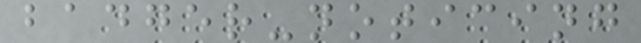badger-noticing
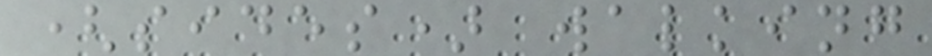(sides) walking
